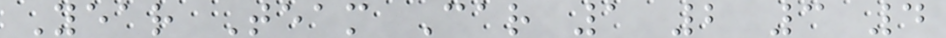Year Team Car 1 2 3 4
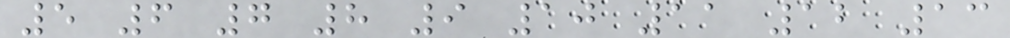5 6 7 8 9 10 11 12 13
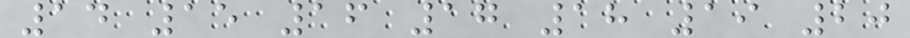14 15 16 17 18 19 20
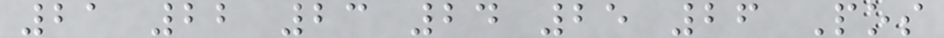21 22 23 24 25 26 Pos
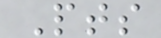Pts
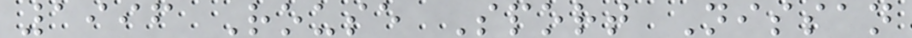1996 Rouse Sport Nissan
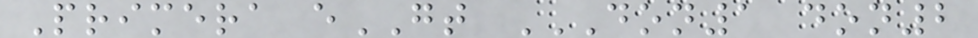Primera eGT DON1 DON2
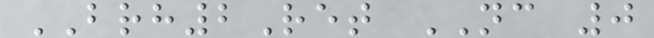BRH2Ret NC 0
